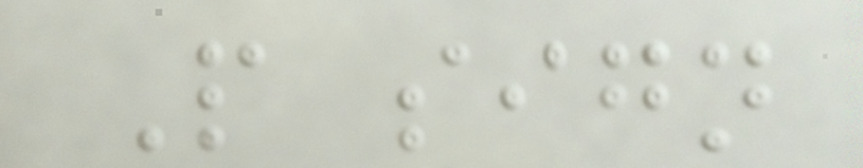People sign
